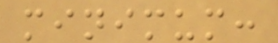minimum:
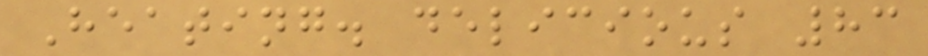Heating. delicious 83
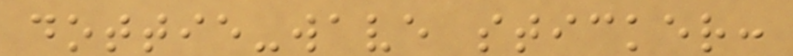dottie-wave sticker:
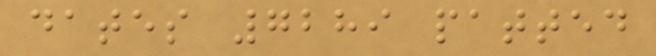dates 7289 patted
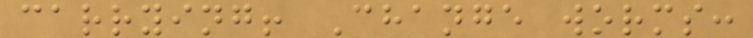carrying! Change worms:
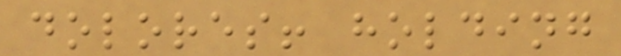dolores! holding
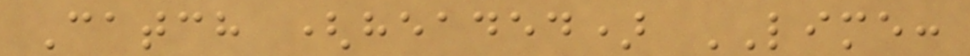Catch (headed) LIME:
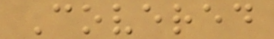Covered
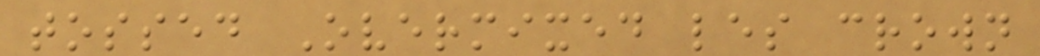tossed Overmixed les crown
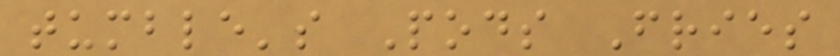tumble's Pods Fries
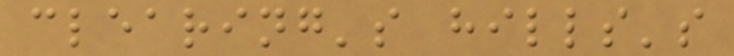clearing's hills's
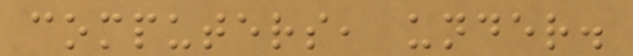computers, under.
